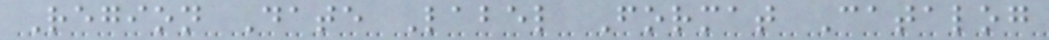Region Date Label Format Catalog
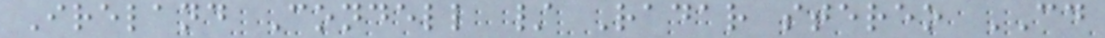Ireland Condell / Radar stereo CD
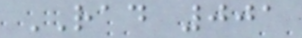RAD 001
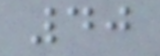40
